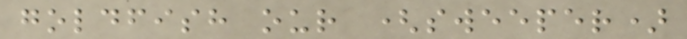goldfish our (sweeper)
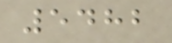5482
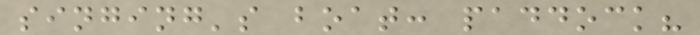singing's boat: paddock?
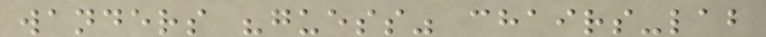wanders "guess" chairs-lab
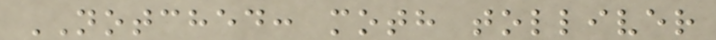NOTCHED: moth tolliver
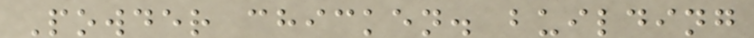Powder chicken. building
